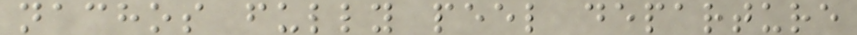nachos fully peel departure
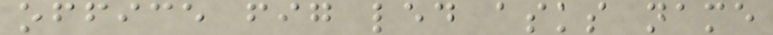office fig led asks name
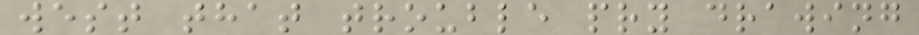west that trouble pry drawing
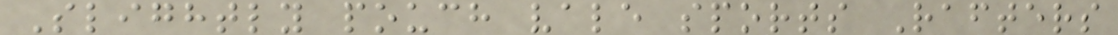Slightly pouch vale sports Rafters
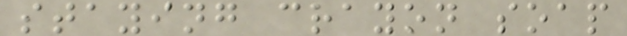staying crayon soap
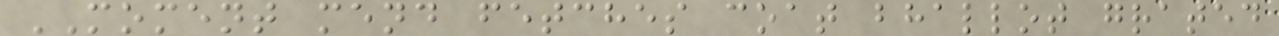MOMENT mend fetches coat bhallot grated
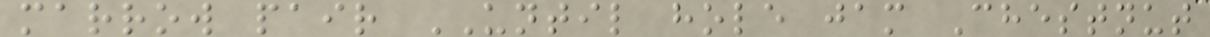marrow pair UNTIL hole jam Chestnut
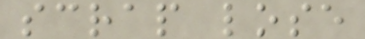scrap lose
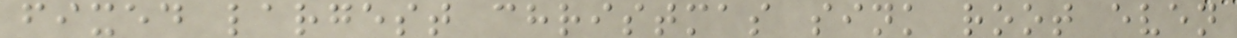fixed largest christmas sink root even
